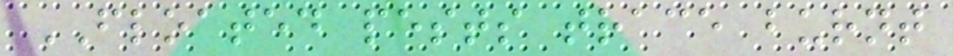FLOATED pests trace burnt
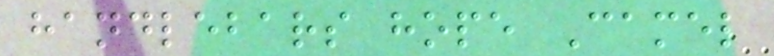handlebars hope Camel
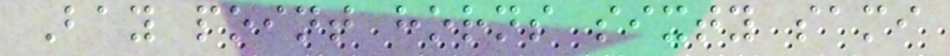Bay point horns sixty sami
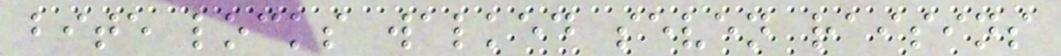bite locks walked seven raisins
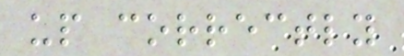up correctly
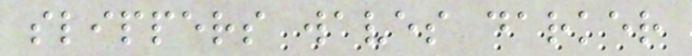slippers waves darker
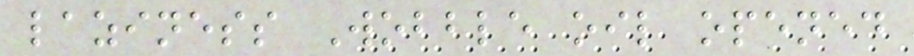laziness Wobble oil opened
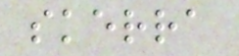skerra
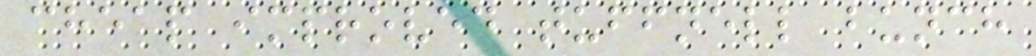cheap improved tuffnell bunch
